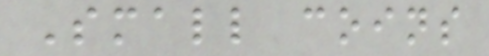Small coins
